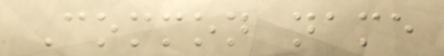Common name
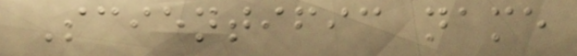Scientific name
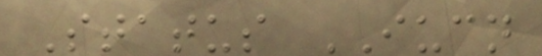Status IUCN
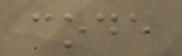code
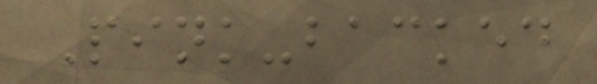Pink-backed
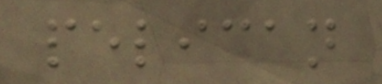pelican
